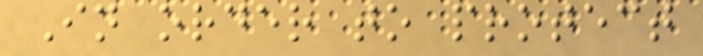In order to protect
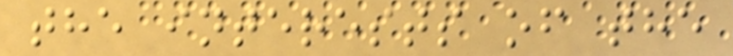the interests of the
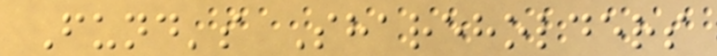Fund's Shareholders
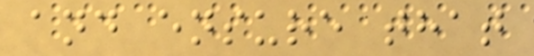and ensure that
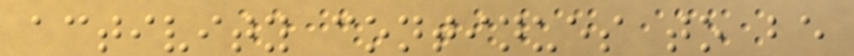activity continues to be
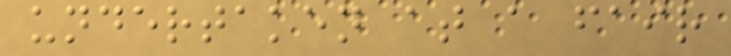undertaken at a fair
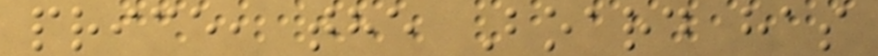price, the Board has
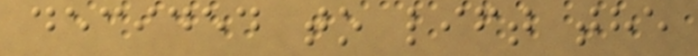decided to lift the
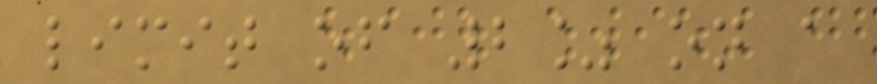limit of 2% on a
